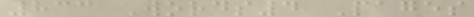833 Words4 Pages
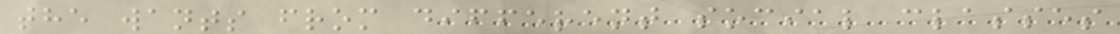the wants from different social classes
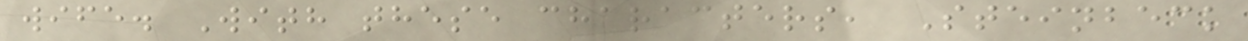wife. With these characters, Steinbeck
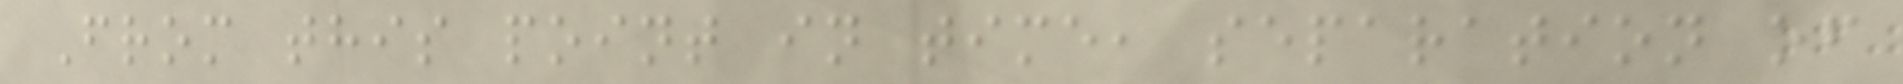From this point in time, separation of
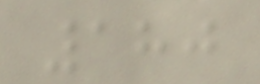180
